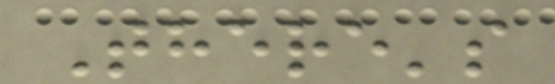There's
